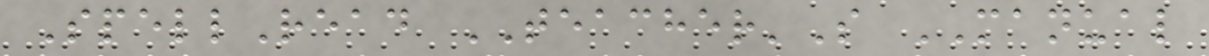SpellRead TEACHER'S MANUAL
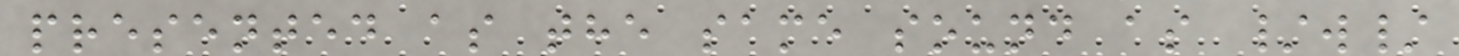presented as the same sound as /w/
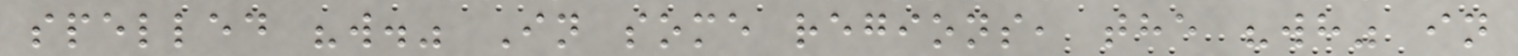spelled "w." In some regions, the "wh" in
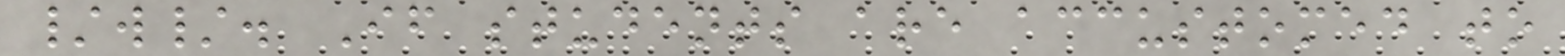/w/. If students are accustomed to
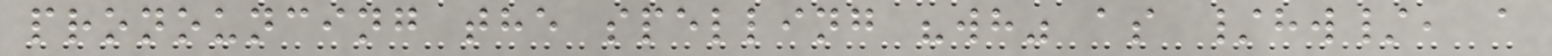pronouncing the spelling "wh" as /hw/, a
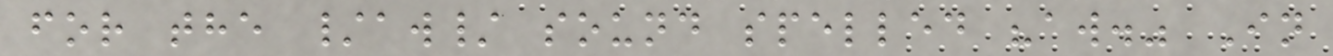for the /aw/ sound spelled "aw." In
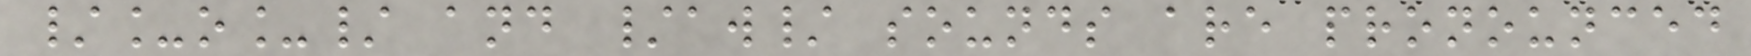/_o_/ and /aw/ sounds are pronounced
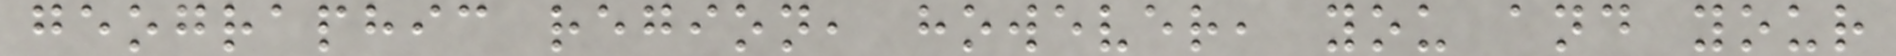geographic region, however, you and your
